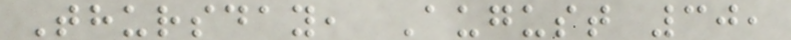Thursday, August 30,
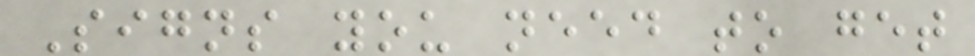Signs you need to get
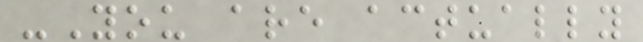-You are actually
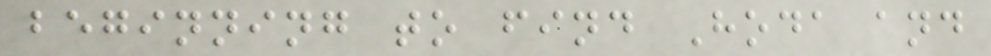beginning to find Hoda and
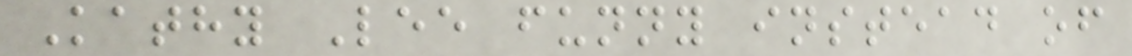Kathy Lee funny instead of
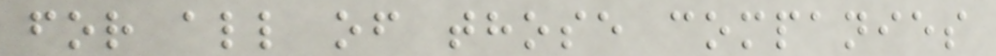for all of those companies
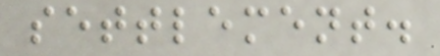settlement.
